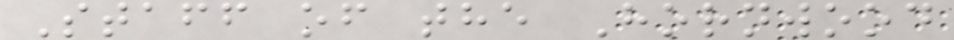Staff of the Hornwood
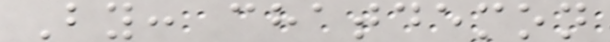By: chatdemon
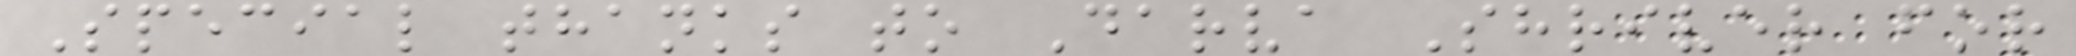Special thanks to Darva Shriver for
